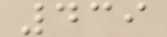439
